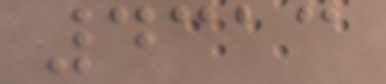4313
